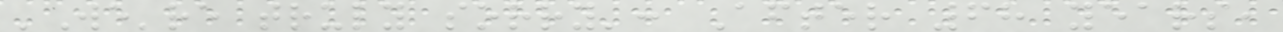'We're truly sorry': After 68 years,
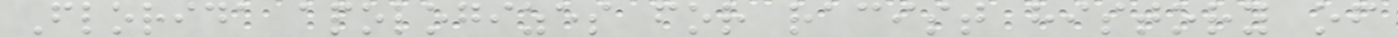Florida apologizes for racist history of
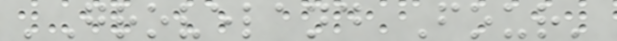'Groveland Four'
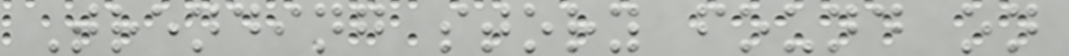Trending story found on
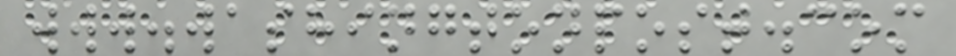www.washingtonpost.com
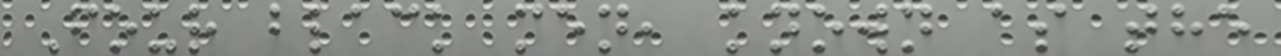Four black men, known as the
